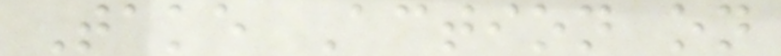Take Action on
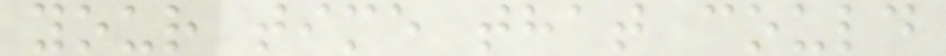your time that could
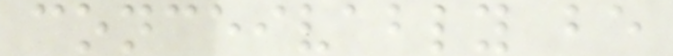conceivably be
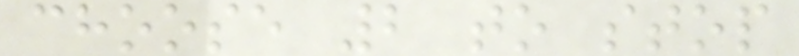choose 2 to stop
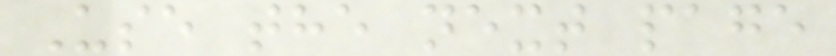Use the next page
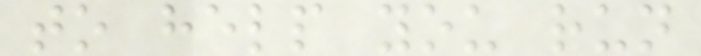to help you run
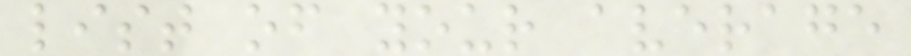list of your average
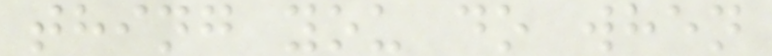thing you do when
